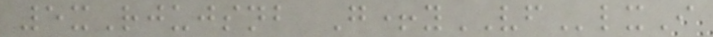5xRjujsnb G+yVFlxI
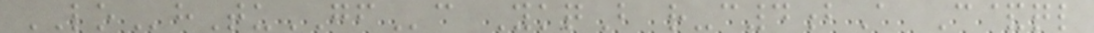LOhTuGFc YkqB r-c4bA C&ql
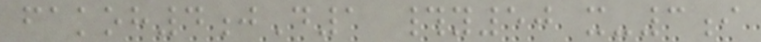fakoh4jD1 #y50 x-3i
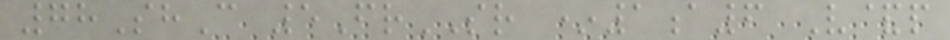78ShC 5FrSR *1a6 V&p
